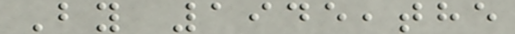By 1945,the
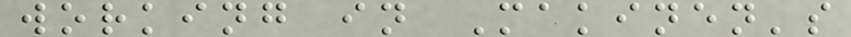working in Makinen's
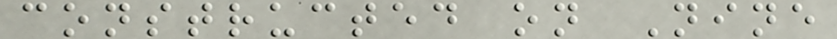constructed on Nine
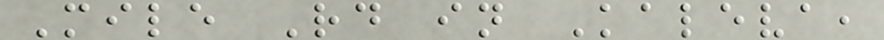Mile Rd in Kaleva,
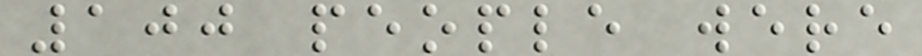100 people were
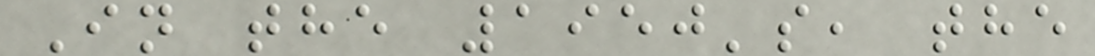In the 1950's, the
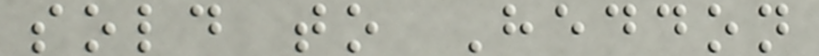sold to Heddon
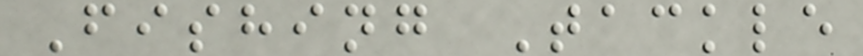Fishing Tackle
